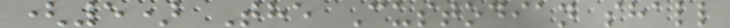(5) The Custodian shall
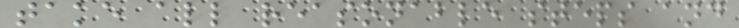take all reasonable steps and
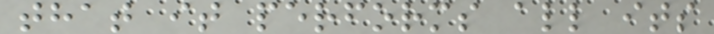that it performs all its
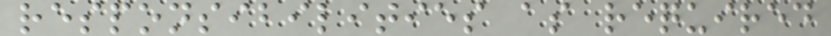responsibilities as required
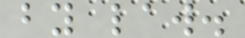by law.
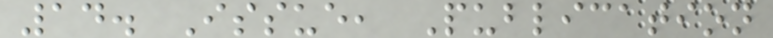14. Issue, Publication
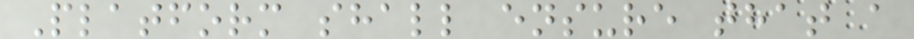Platform shall ensure that a
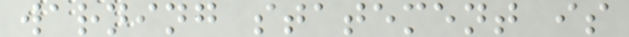warning statement is
